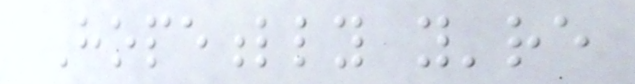Hopefully you're
